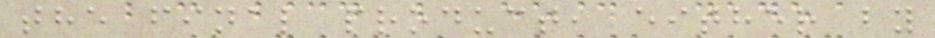the final product, either by
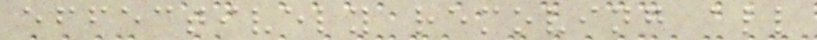effectively removing all
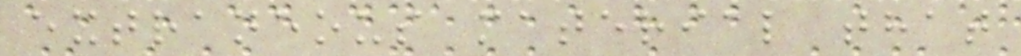extraneous material that
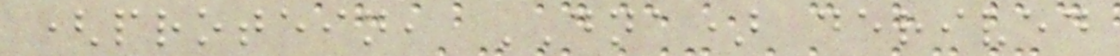(protein, DNA) derived
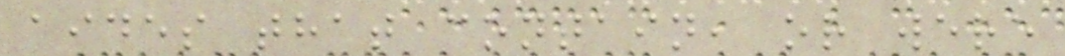aides that contain, or were
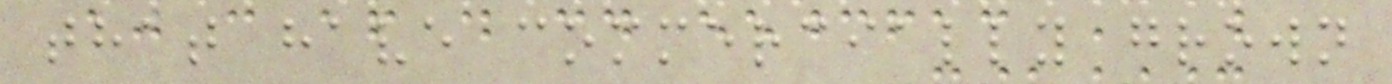that have commercially grown
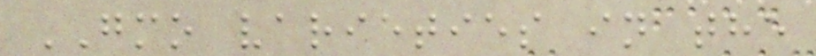GMO varieties in the
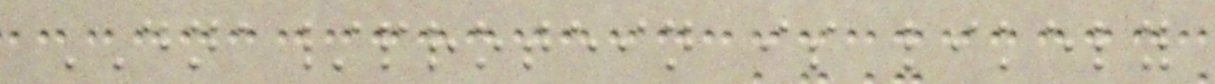DNA/protein is likely
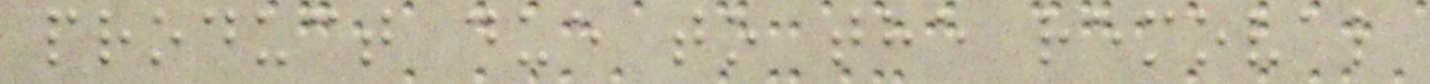product due to the removal
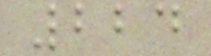224
